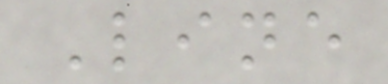Line
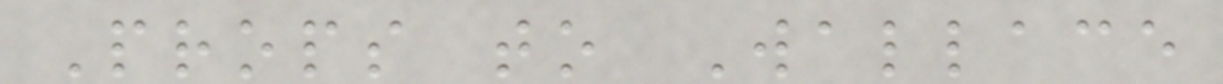Props to Wallace
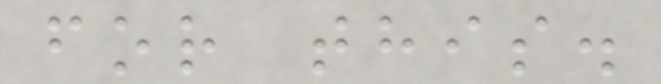for this.
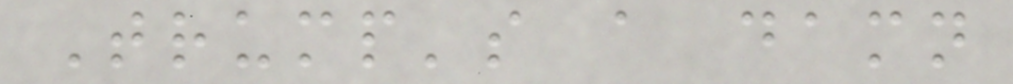Trump's a damn
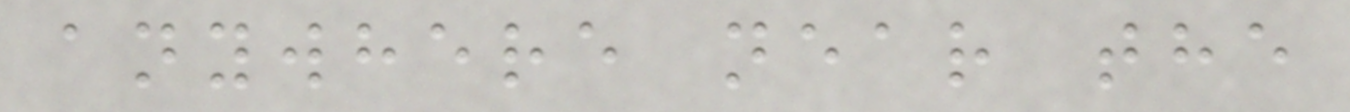anywhere near the
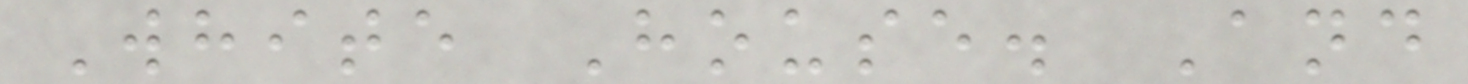White House. And
